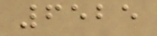6525
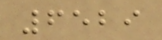6529
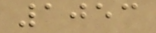1053
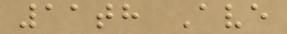11th Ave
